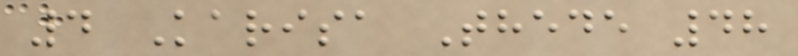4 Karisa Thede 48
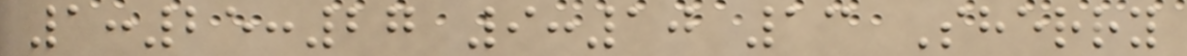1:25:27 9:10 13 Sherry
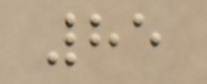85
